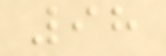98
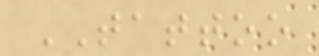TATTOO
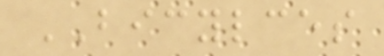BICYLCES
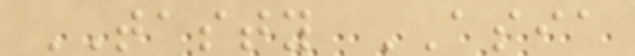TASTY ASIA
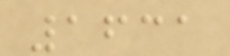1631
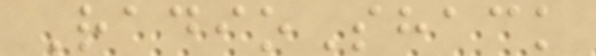RadioShack
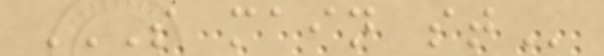S MAIN ST
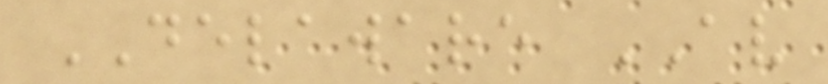DELAWARE AV
